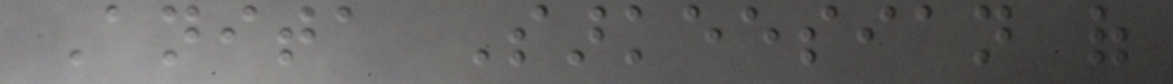Anita Sarkeesian of
